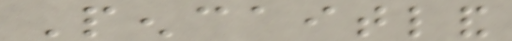Pencaitland
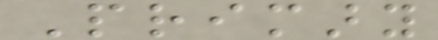Primary
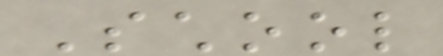School
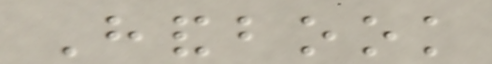Handbook
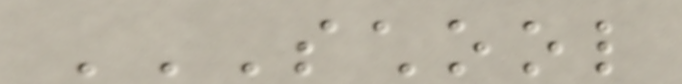SCHOOL
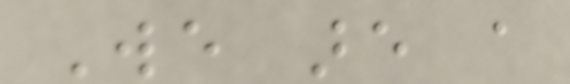We are a
